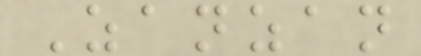Zanzan
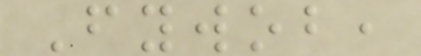Fywob,
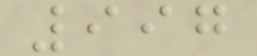997
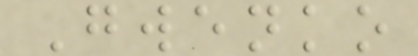Gwenko
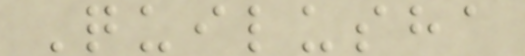Quilusha
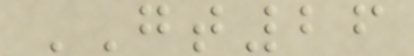GT26
